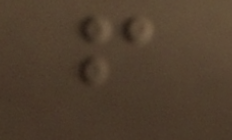f
